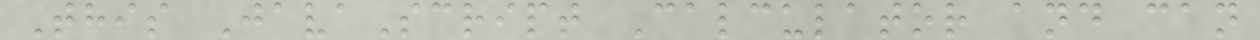This JavaScript Calculator and can
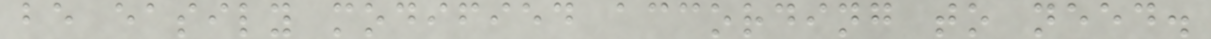be easily modified according to need.
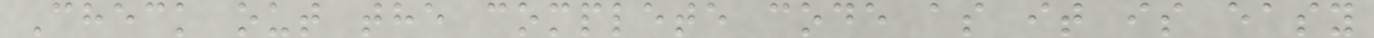Check out the complete code as it is easy
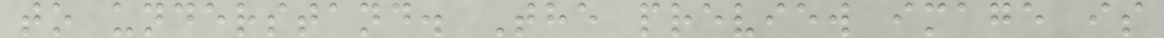to understand. The preview image is
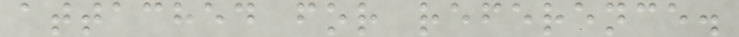attached for reference.
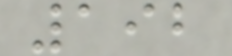192
